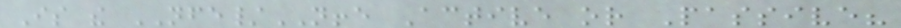Is the NFE/NFFE Active or Passive?
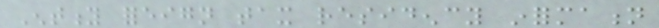Entity foreign tax residency information
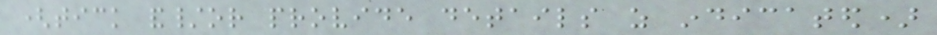(tick and/or provide details as indicated)
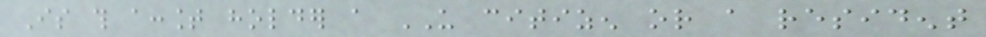Is this account holder a US citizen or a resident
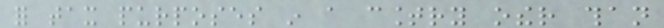for tax purposes in a country other than
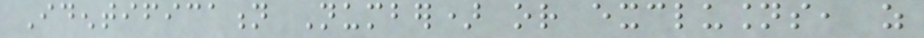Identification Number) or exclusions, as
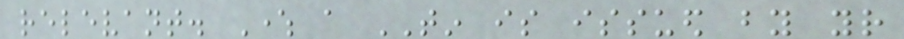relevant. Where a TIN is issued by your
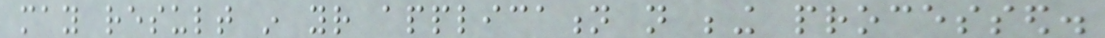may result in your application not being processed.
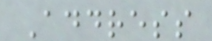Address
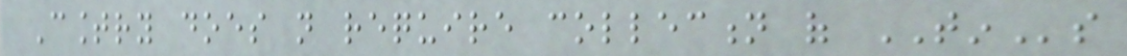Country does not require collection of TINs
